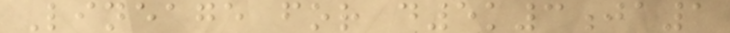Lineage for d5k3ja1
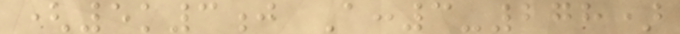(5k3j A:3-278)
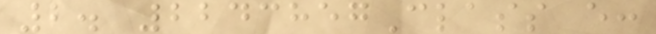2. 2243857Class e:
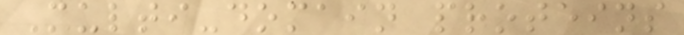Multi-domain proteins
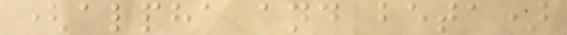(alpha and beta)
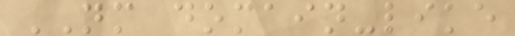NM domain-like
